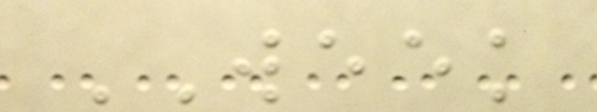WEEK
